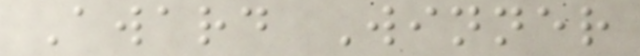Award Winner
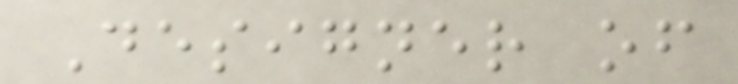Designer of
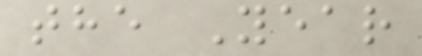the Year
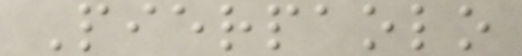Pierpaolo
